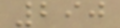290
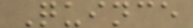Quince
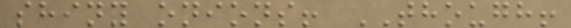shiny onions! THOUGH!
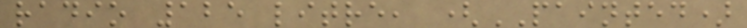radio 125 litre, (PAINTED)
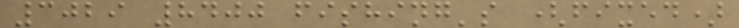3029 8400 fishing's (fixed)
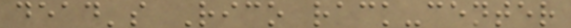dead's Rico rack-center
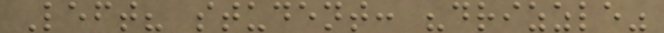Left? student: "drizzle"
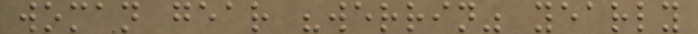woman gear "werrin" yearly
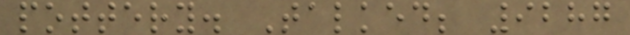pottery. Talked; 9287
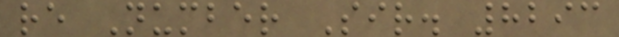re Number Sir. 8293
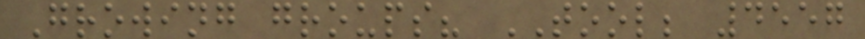Growing groups? TOOL; 4557
